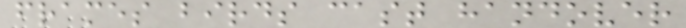frames birds cast handover
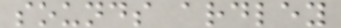sounds ardley
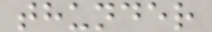thunder
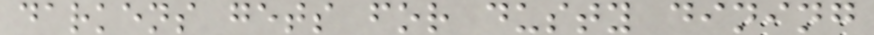darkens gets for dusty dining
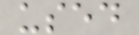used
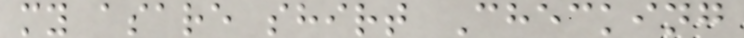my asare shirt Checking
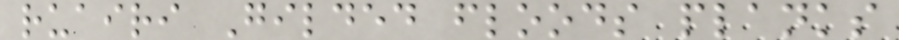ruairi Gilded floods planks
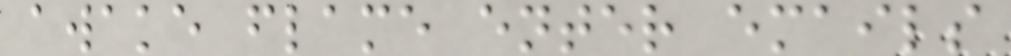awake flame enter emails
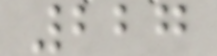227
